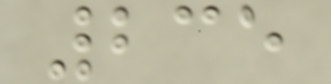235
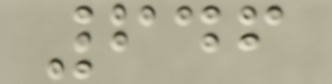646
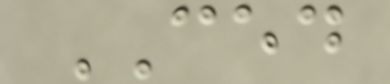CED
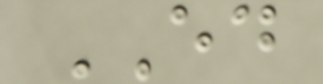ED
